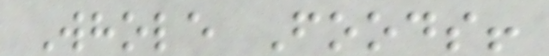Whole Foods!
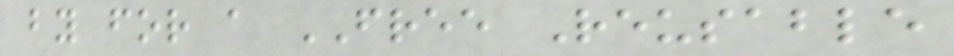by for a FREE Reusable
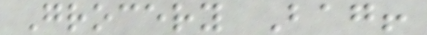Grocery Bag!
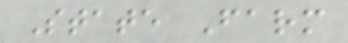State Farm
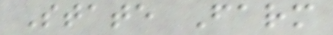State Farm
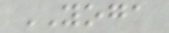YOGA
